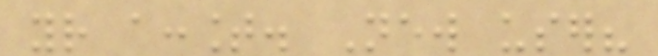your account. New user?
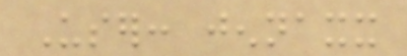User: jennaxx
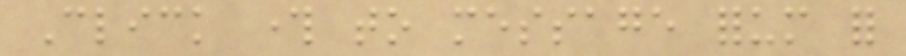Click through to message forum for
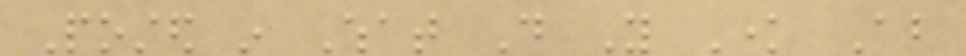Posted in What Do You Know About
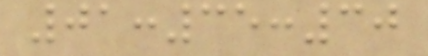01:35:30
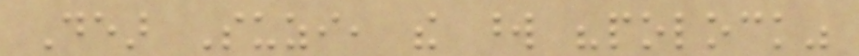Dear Suzi, the word "polock"
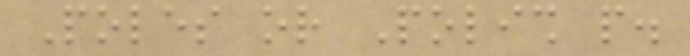Poles or Polish people.
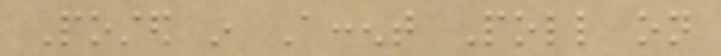Posted in Accent Poll on
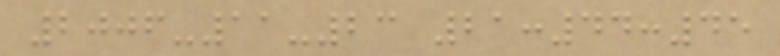2006-11-23 21:44:45
